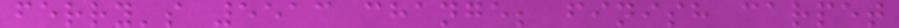ferry's 5513 change; finish carpet
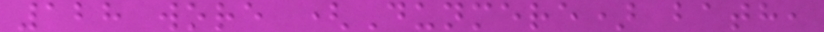128 wore (Dunmere) bath,
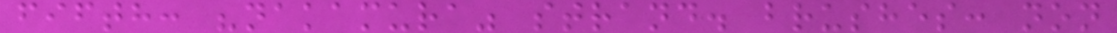fifth: "nakamura" strand. brushes: non
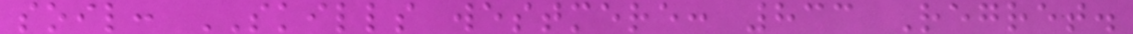soil: SKILLS westmere: 833 Regret.
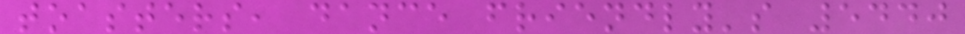toasters, dance friendly's 5440
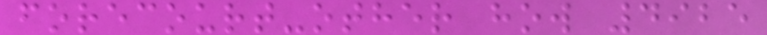forecourt-other how 4925
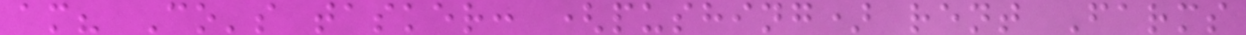am? Co's tasker: (pushing) rent Farms
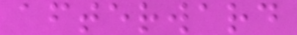afterward
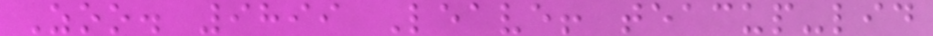Zoo. 9899 Leave! teacup-lid
